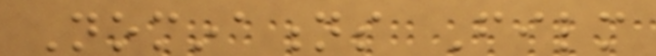Nominations Film
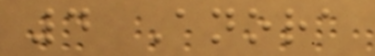4 Anora
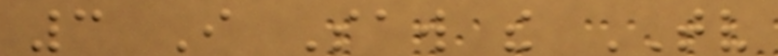3 I Saw the TV
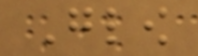Glow
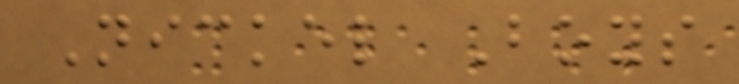Nickel Boys
